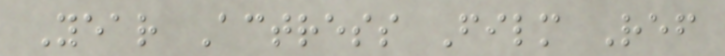Year Actress Film Ref
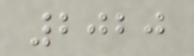2020
